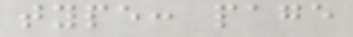type: page
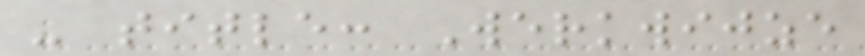- title: Werkwijze
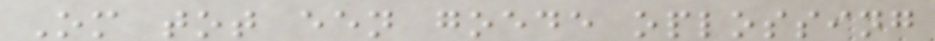Om tot een goede oplossing
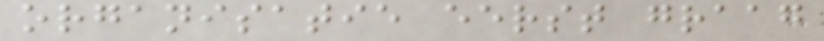organisatie eerst graag
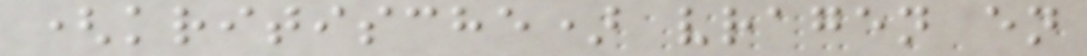(kritische) vragen en
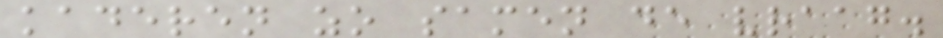kaderen zo samen de vraag.
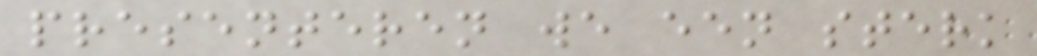presenteren we een sterk
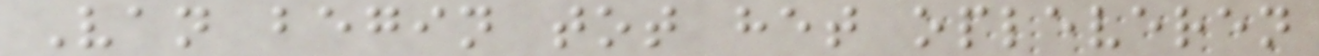Van begin tot het opleveren
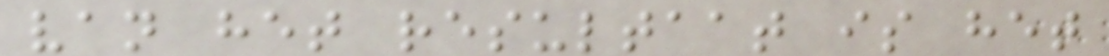van het resultaat is het
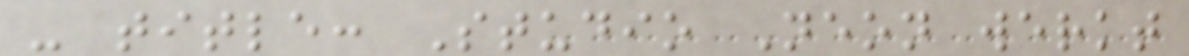- title: Studio Neon werkt
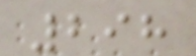298
